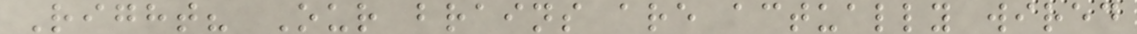Right? Our brains are actually wired
